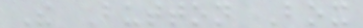The Button Box
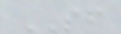SF
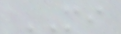MI
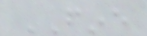FINE
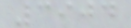3904
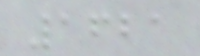1621
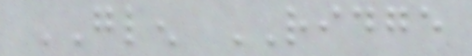GLEN RIDGE
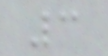3
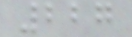227
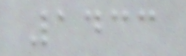1433
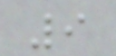9
